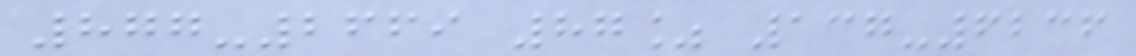877-2669 87% 137-6236
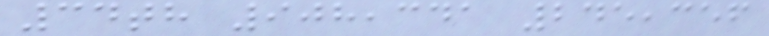34th 908,341 245,356
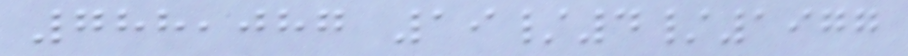788,087 19/4/1977
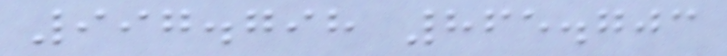997.798 865.703
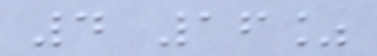4 16%
